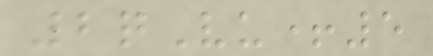2qVu+5
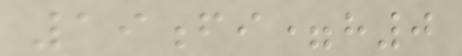19fi=h0
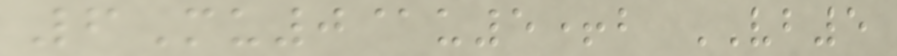6Mu0@u5+b VB5
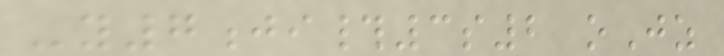-y7ji#3s2 oJz
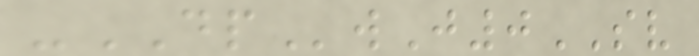-DPwJ0SV
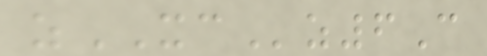zXCz6C
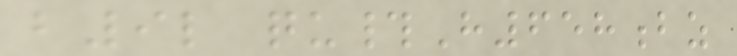b9l qu#H658bz
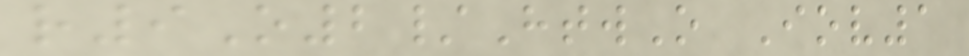r9O2/HtwO Iov1
